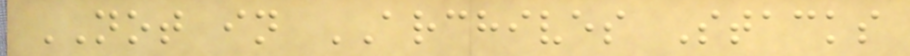NOT in ARCHIVES Stacks
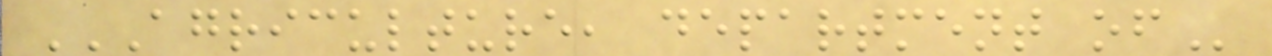AGRICULTURE, DEPARTMENT OF
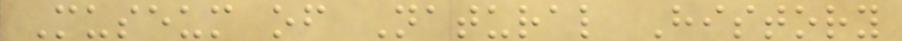Museum of Natural History
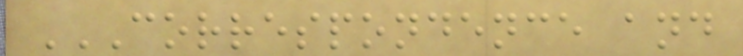CORRESPONDENCE AND
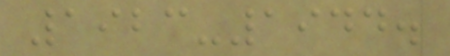1923-1944.
